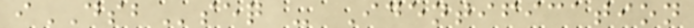iDSBseq - Identification
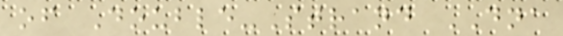of Double-Strand DNA
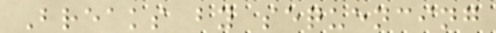Breaks by sequencing
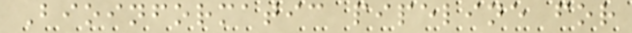Bioinformatic pipeline for
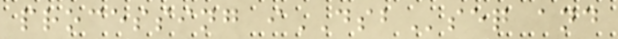processing iDSBseq and
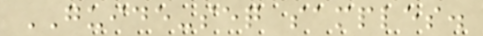GUIDE-seq samples.
